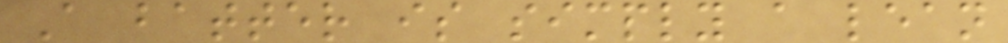A batter is simply a lean
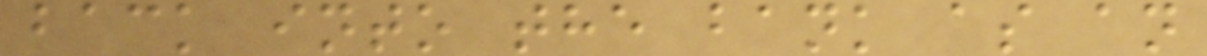back into the bank as an
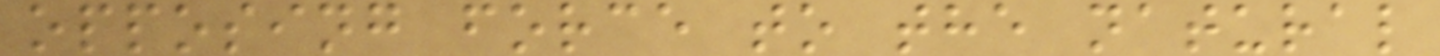opposing force to the natural
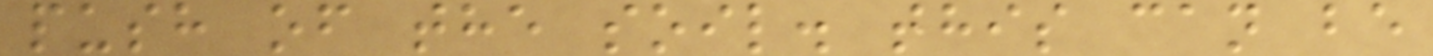push of the soil. this can be
